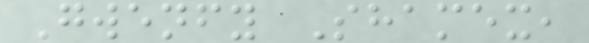Gwenfy Shamex,
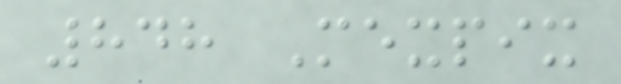848 Mexpix
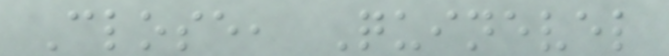Close, Quinevel
